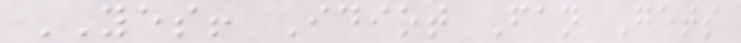YES! Idiot Fan Gets
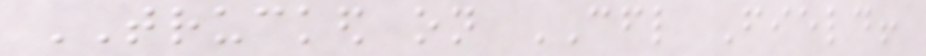TRUCKED on CFL Field!
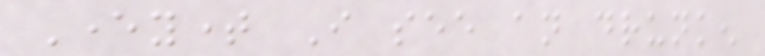Everytime I see an drunken
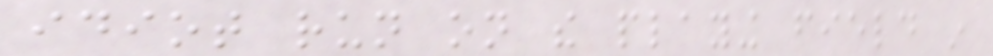idiot run on the playing field in
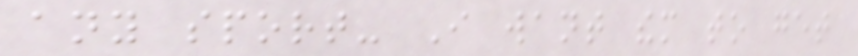any sport- I want them to get
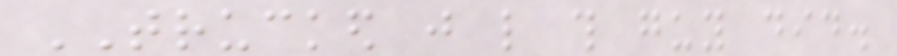TRUCKED just like this guy did.
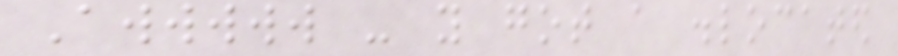Awwwww - you got a dislocated
